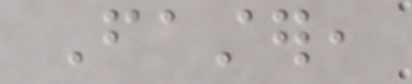Faster,
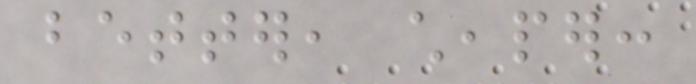better, cheaper:
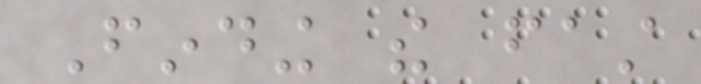Finding the fast
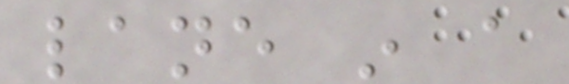lane in a
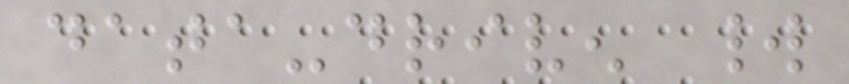data-driven world
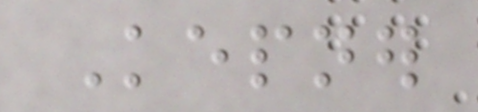Kepner
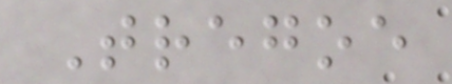Tregoe
